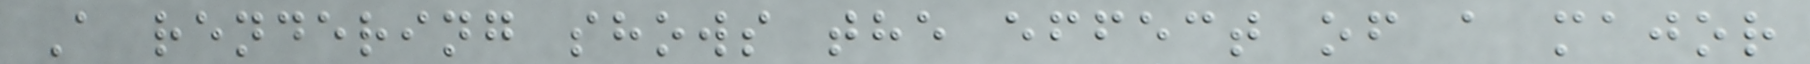A rendering shows the effect of a major
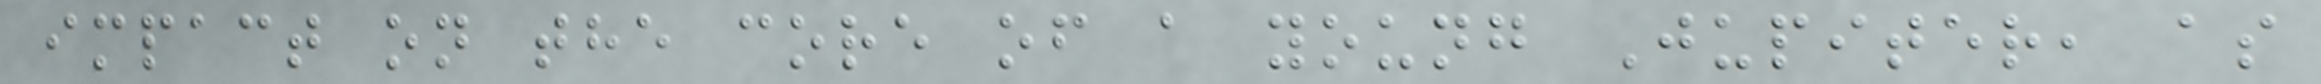impact on the core of a young Jupiter, as
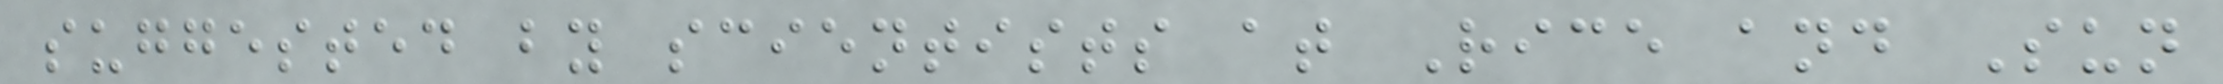suggested by scientists at Rice and Sun
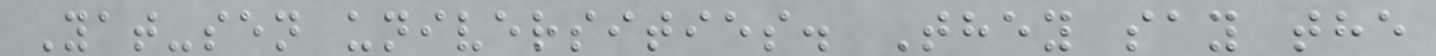Yat-sen universities. They say the
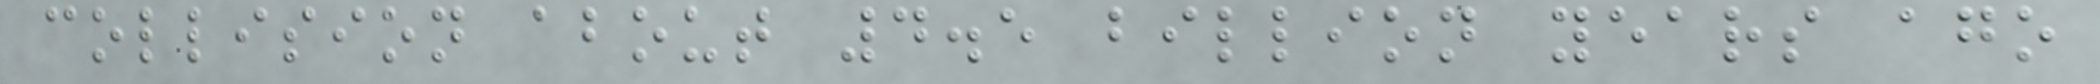collision about 4.5 billion years ago
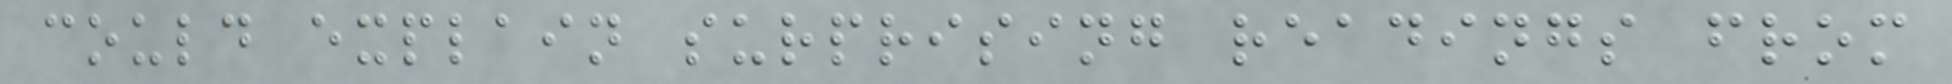could explain surprising readings from
